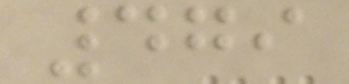479
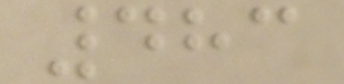483
